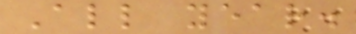All year.
